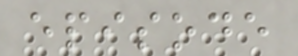episode
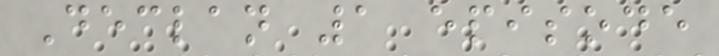Declan 1 episode
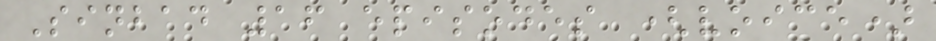Sinbad 16 episodes (voice)
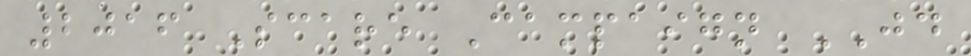2016 Scare Campaign JD
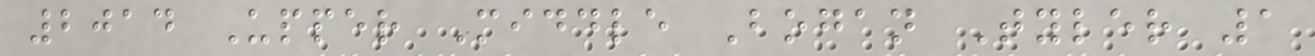2014 Upper Middle Bogan Tyler 1
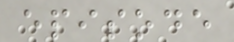episode
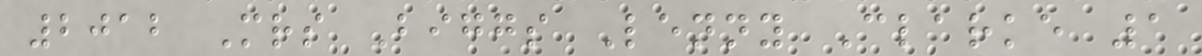2012 Mrs Biggs Lenny Clarke 1
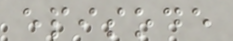episode
